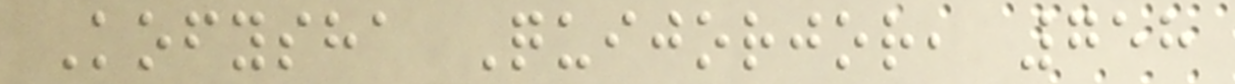Kofysha Quijorjor, 758
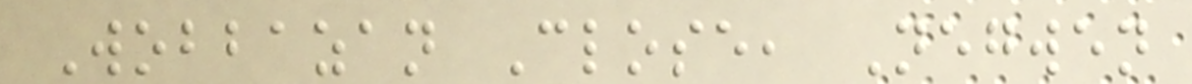Wobbazan Close, Negwen
